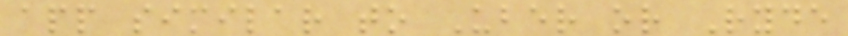app similar to Uber or Ryde
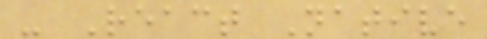- React Native
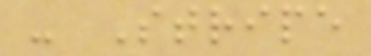- Stripe
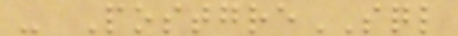- PostgreSQL
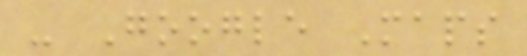- Google Maps
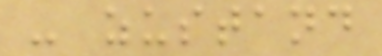- zustand
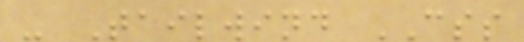- Tailwind CSS
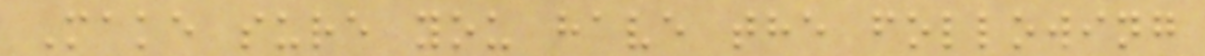Make sure you have the following
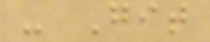- Git
